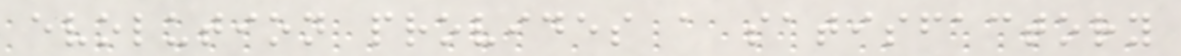evolution provides a satisfactory
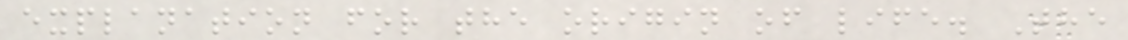explanation for the origin of life. The
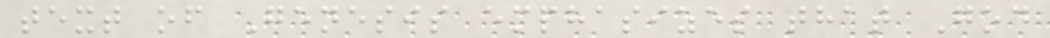text of Genesis emphasizes that God
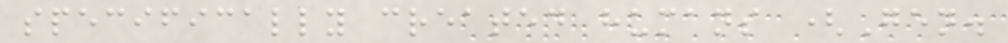specifically created humans (Gen.
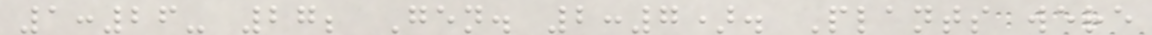1:26- 27; Gen. 2:7). Plants were
